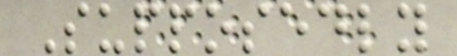Supposedly
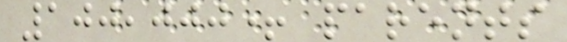100,000+ parents
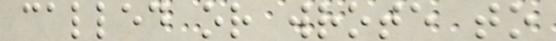called or wrote to
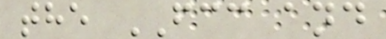the FCC and
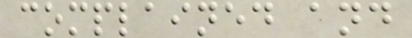complained and
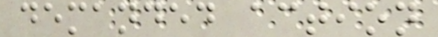demanded action
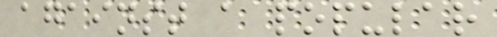against a popular
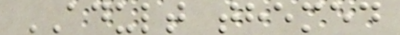ADULT themed
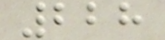228
